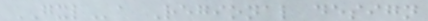GXLa Regional design
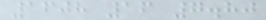1608 16 7.80
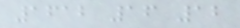1612 16 12
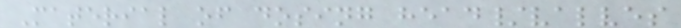Material of dosing head/valves
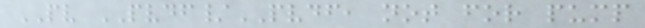PV PVDF/PVDF, not for pump
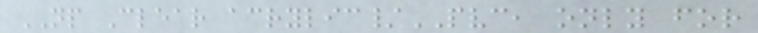NP Clear acrylic/PVC, only for
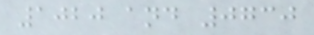1020 and 0730
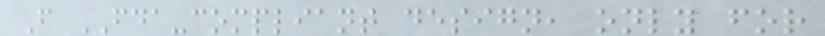F FDA-compliant design, only for
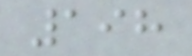198
